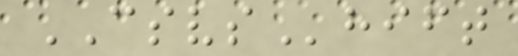CSVShift
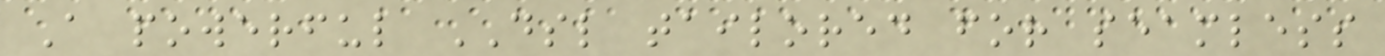A powerful DSL tailored for seamless
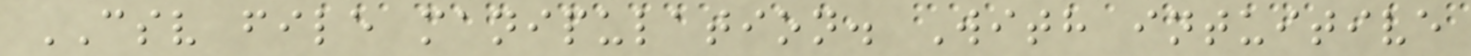CSV file manipulation. With intuitive
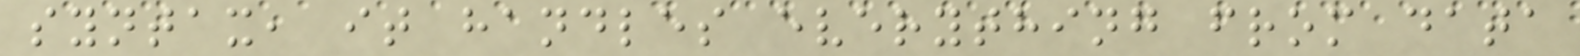syntax, it handles everything from data
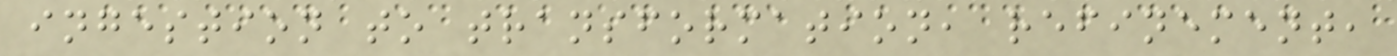ingestion to transformation, refinement,
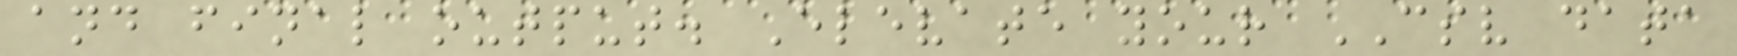and final output. Elevate your CSV data
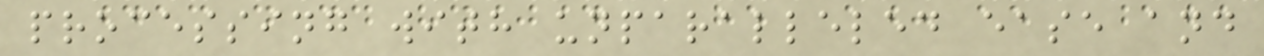processing with unparalleled ease and
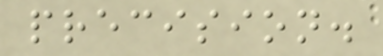precision.
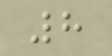8
